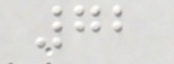72
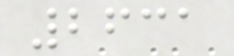2631
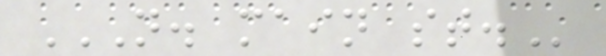N. MAIN ST.
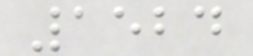1524
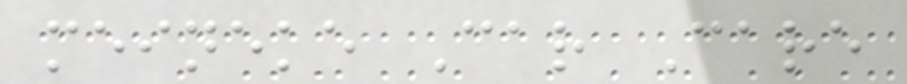meineke Car Care
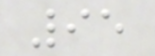95
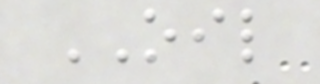OIL
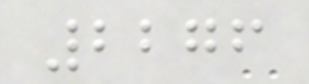2276
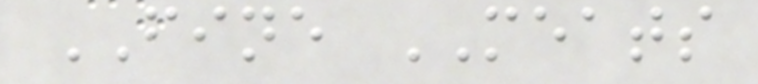FINE MEATS
